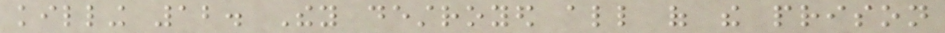killing 12. They destroyed all of the prison
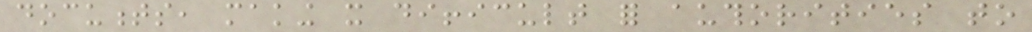documents, making it difficult for authorities to
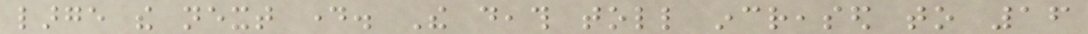large the next day. The death toll increased to 16
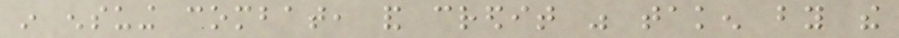in ensuing combat, and credit was taken by the
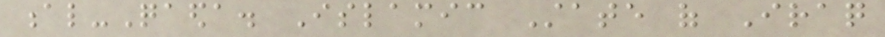al-Qaeda. Islamic State of Iraq
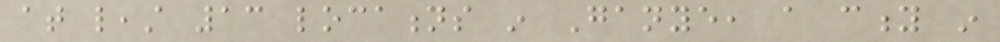at least 13 locations in Ganye, a city in
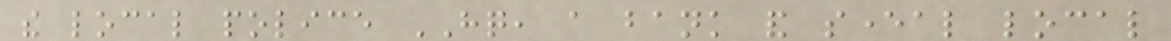the local police HQ, a bank and several local
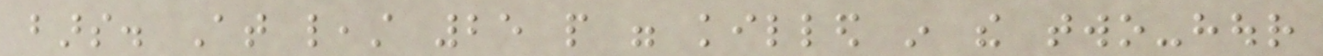bars. At least 25 people were killed in the two-hour
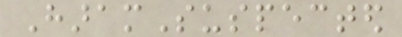HaramSuspected
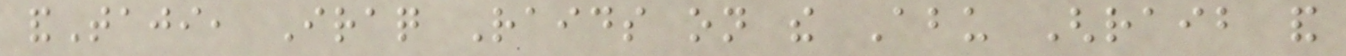andTaji, Iraq Raids on the Abu Ghraib and
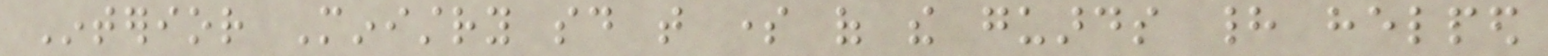Interior Ministry said that some of the guards had helped
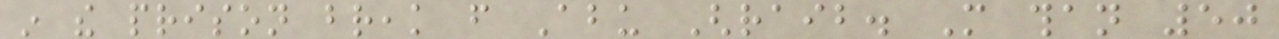in the prison break from Abu Ghraib. More than 50
